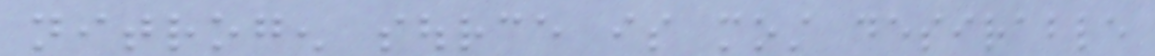nitrogen source is most desirable
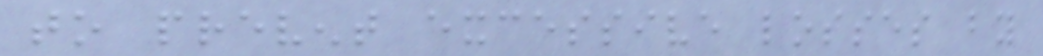to prevent excessive losses by
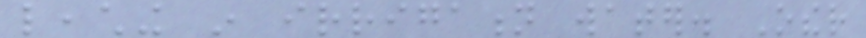leaching in irrigation water. Other
